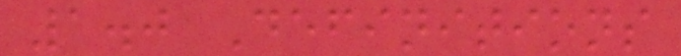1.0 Definitions
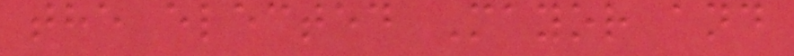the elected Mayor and
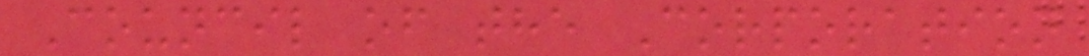Council of the Corporation
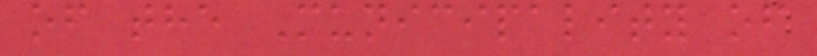of the Municipality of
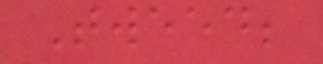Tweed;
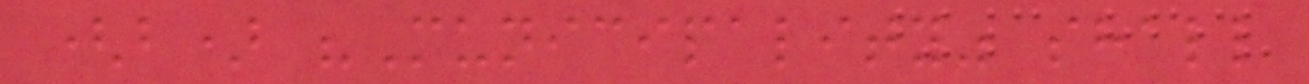(b) "Municipality" shall
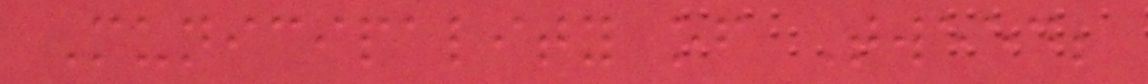Municipality of Tweed;
